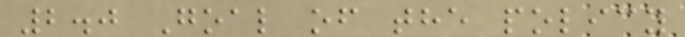2.0 Goal of the policy
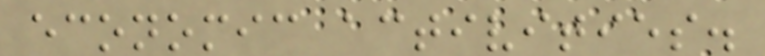economic activities.
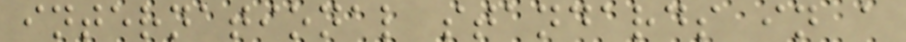international standards in a
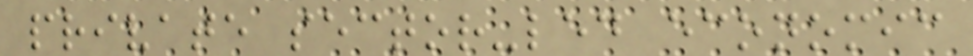private sector-led economic
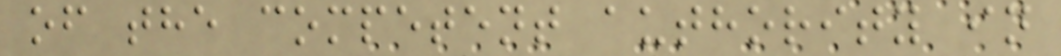of the competent authority in
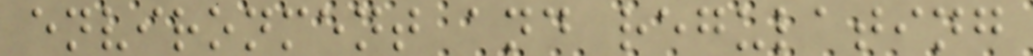environment and regulating
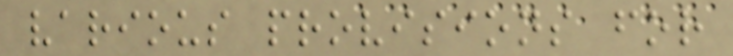various provisions for
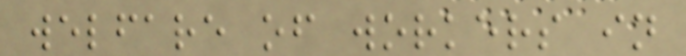welfare of workers in
